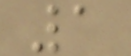1
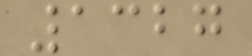1327
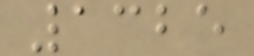1325
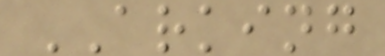ARKING
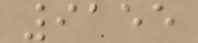9155
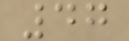47
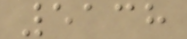5138
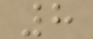8
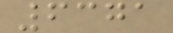6371
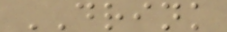DRINK
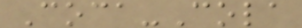Coca-Cola
